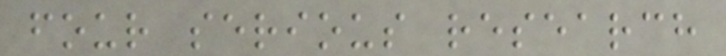four serious research
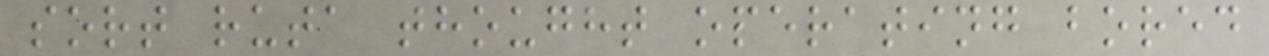sort ruta thought operating bored
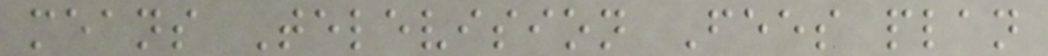means Television Fees plan
